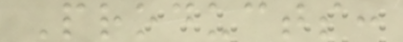Products:
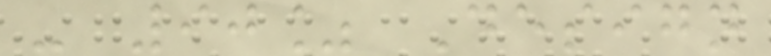- 90% Design
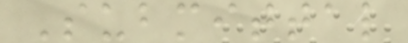Submittal
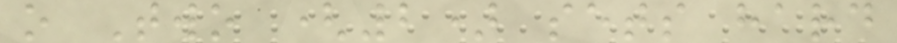o Two (2) sets hard
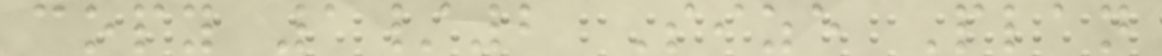copy 1/2 Size Plan
